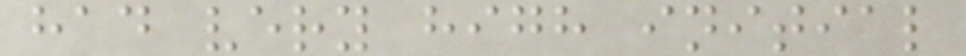had very high initial
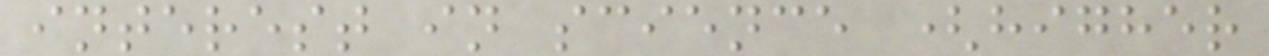interest in science (higher
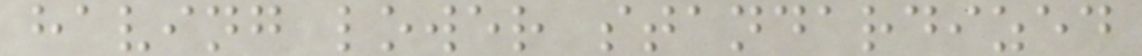having lower standardized
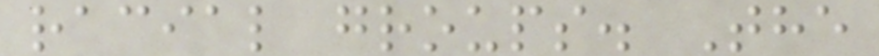racial groups. The
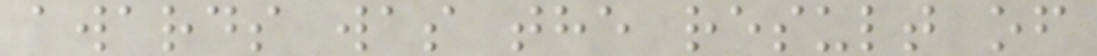awards was the result of
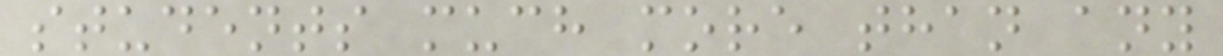students much more than any
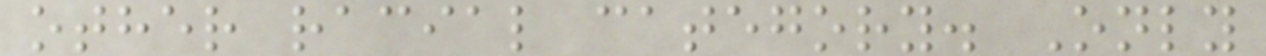other racial category. Only
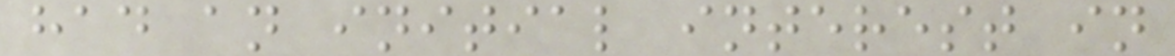had an initial interest in
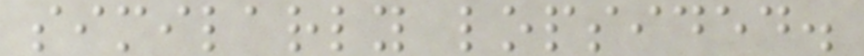similarly lopsided.
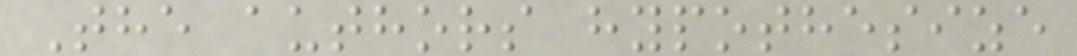The authors hypothesize
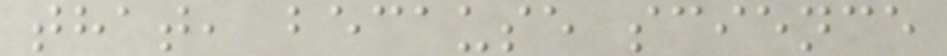that, because science
